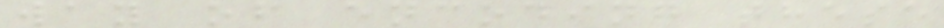way of encoding these
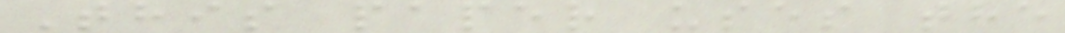This paper uses the
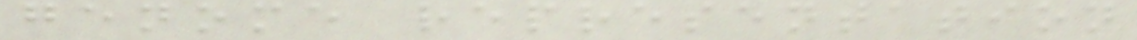genome representation
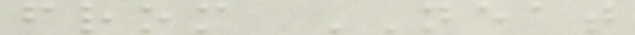from NEAT
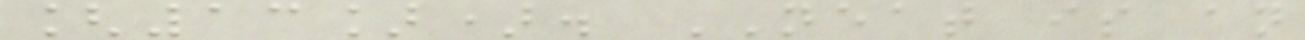[13]). NEAT is an
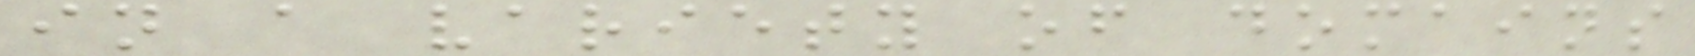in a variety of domains
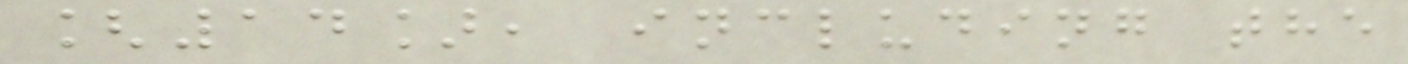[14], including the
